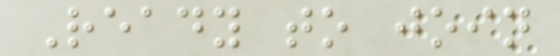Ready to join
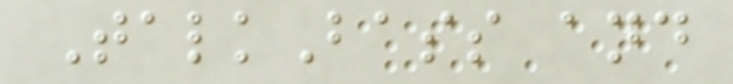TalkBass and
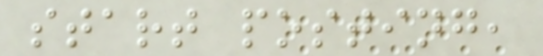start posting,
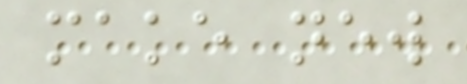make new
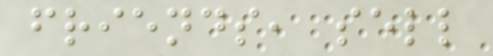friends, sell
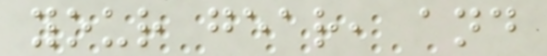your gear, and
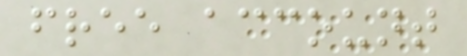free account
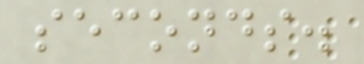seconds.
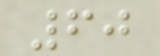60
